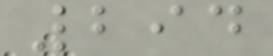294
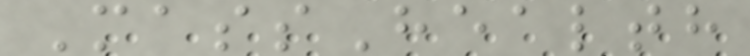MassHealth
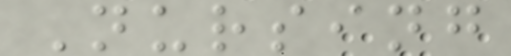Nursing
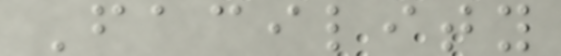Facility
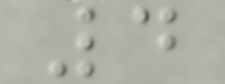4
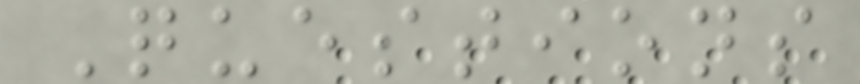Questions
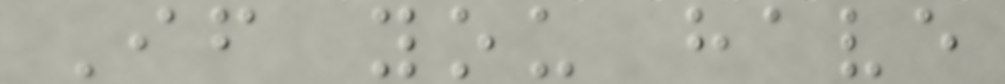If you have
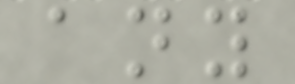any
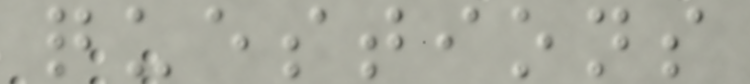questions
